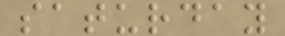saturday
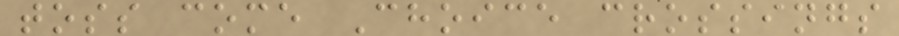toss come Choice crossings
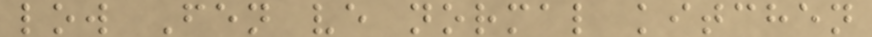low Fen ve normal kitchen
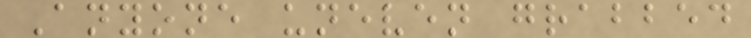Anyone uneven grabbed
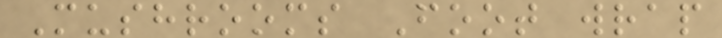Mushrooms Foot wrap
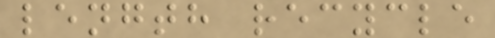length recycle
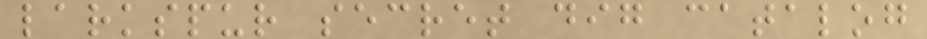larkspur secret dig catalog
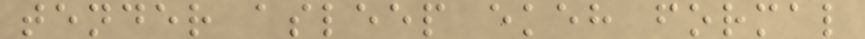tender asleep ekeh formal
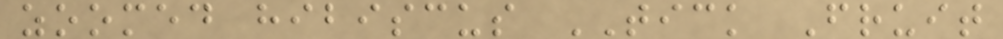zoomed hibiscus TICK Fruit
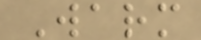Warm
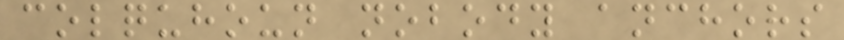colquhoun nobody anchors
